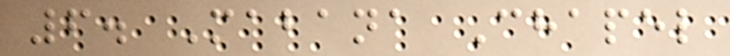6. Mabana Chapel
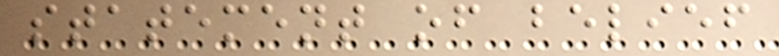statement of belief
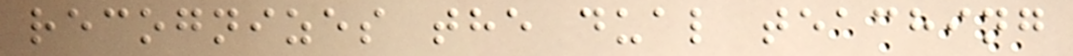recognizes the dual teaching
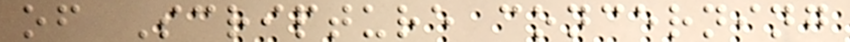of Scripture concerning
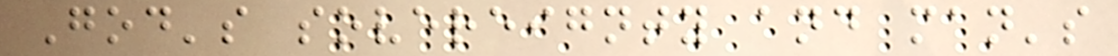God's sovereignty and man's
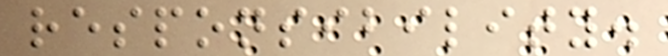responsibility.
